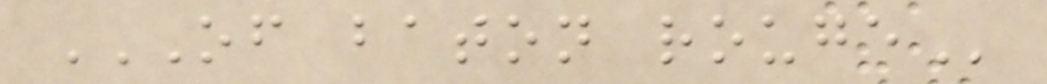OF BATON ROUGE
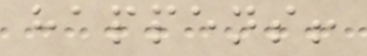happens!
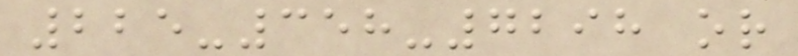225-358-7298 or
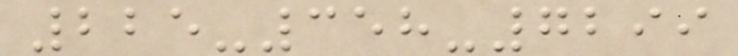225-358-7299
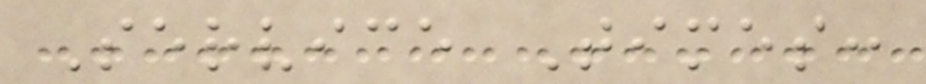Service Times:
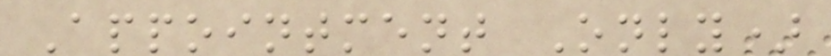Appointment Only)
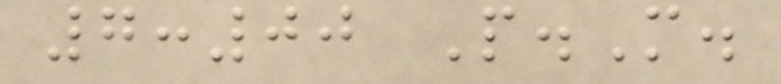7:00 P.M.
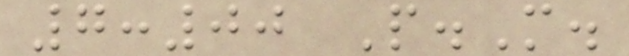7:00 P.M.
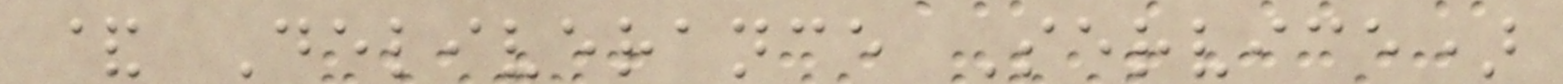& Deliverance Service)
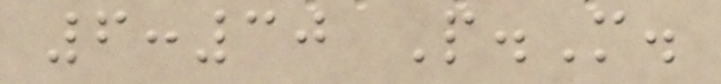6:30 P.M.
